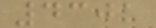4301
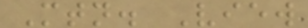Mtn. View
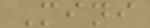Mini
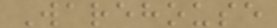Warehouse
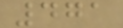471
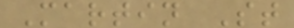Martin St
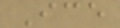Ice
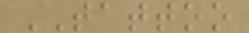TATTOO
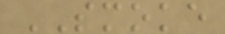SMOKE
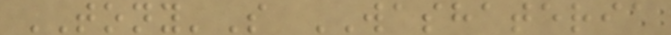TONY'S WASHATERIA
